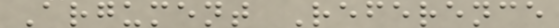Argument Reference
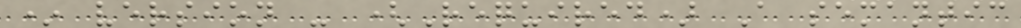* version - (Required) A semantic
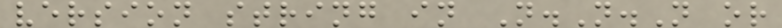version string in N.N.N or
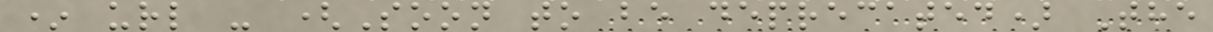* url - (Soon to be deprecated) The
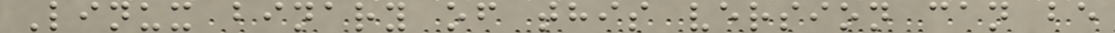Linux binary of this version can be
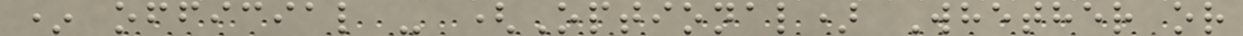* official - (Optional) Whether or
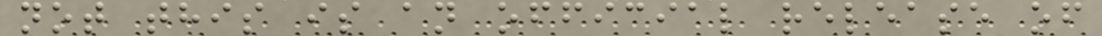not this is an official release of
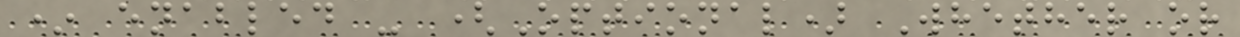* enabled - (Optional) Whether or
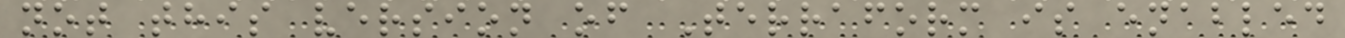not this version of Terraform is enabled
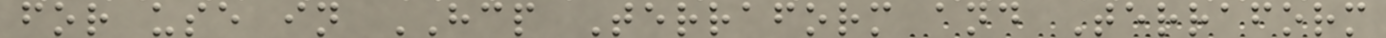for use in HCP Terraform and Terraform
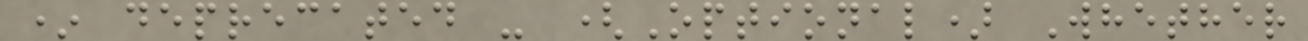* deprecated - (Optional) Whether
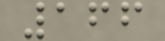166
